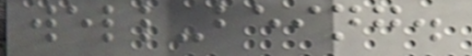well-being.
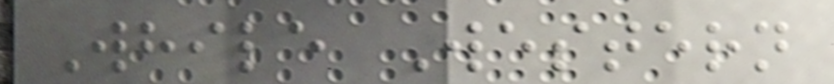While Western
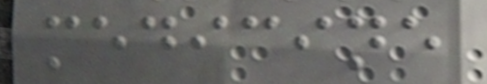medicine
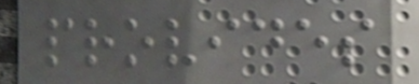provides
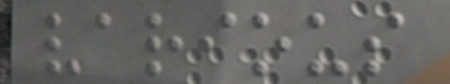various
